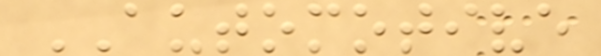AUTOMOTIVE
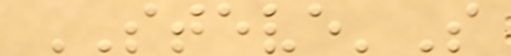STEVE'S
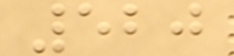520
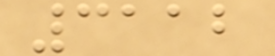3112
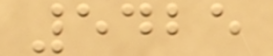5425
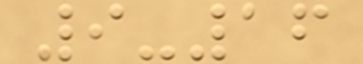9-16
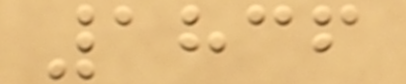1836
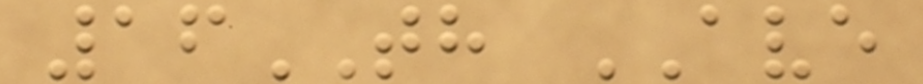16TH AVE
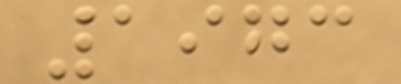1973
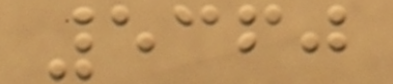5360
